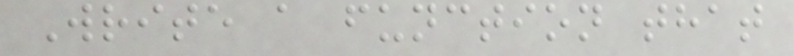Write a function that
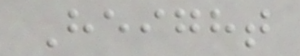Height
